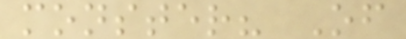monster? Of
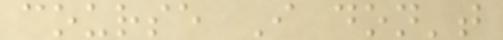course I don't
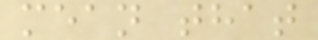mean that
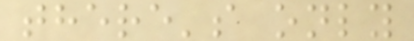there's only
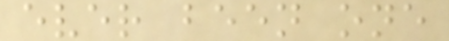ever been one
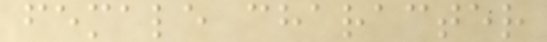female character
